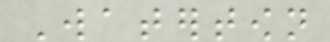Watertown
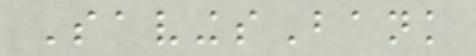SavingsBank
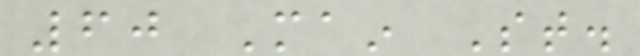60 Main St.
